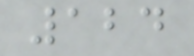124
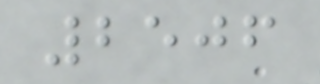2506
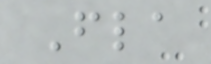Fla
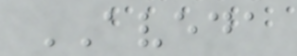AVEDA
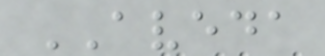AVEDA
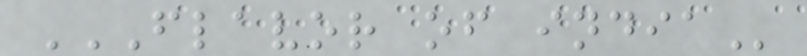FLAVOR OF INDIA
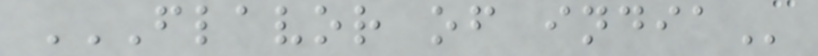FLAVOR OF INDIA
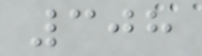308
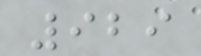929
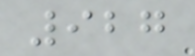927
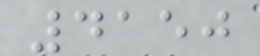4150
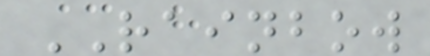RAINBOW
